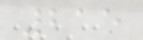215
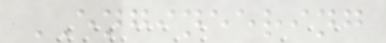ENGINEERING
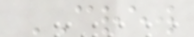CREW
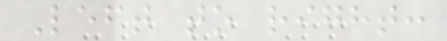Left to right:
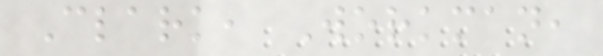Clark, Workman,
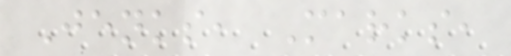Jenks, Marks,
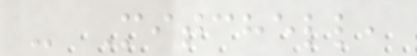- Mitchell,
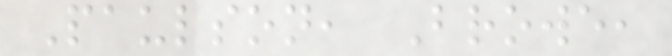Paulson, Browe,
